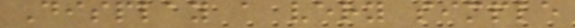Display a very simple
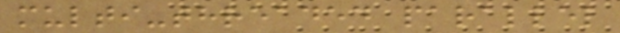multi-threaded parallel
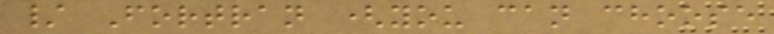/ Fortran (you can choose
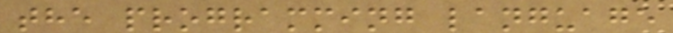the programming language
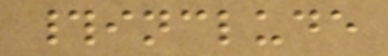#include
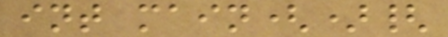int main(){
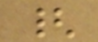{
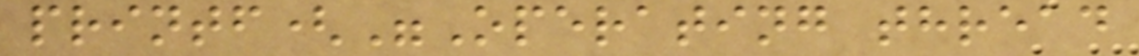printf("Operating thread
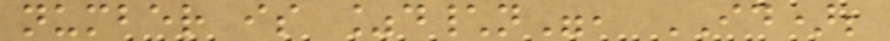number is %d\n", ID);
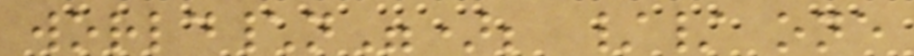world\n"); // one
